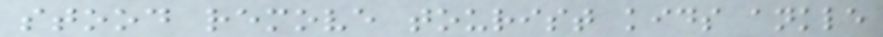stood remove tourist kids ankle
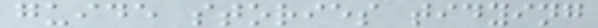guide stories tidying
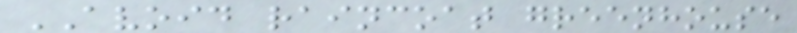AVOID raincoat greenhouse
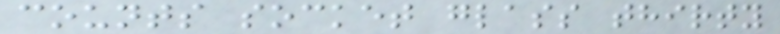counts socket glass thirty
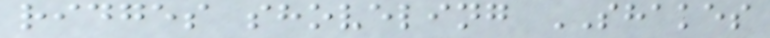ridges shoveling SHAKES
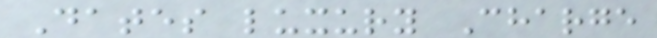Dates luxury Charge
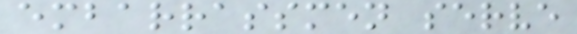embarrassmen serve
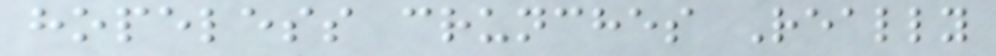hopeless crunches Really
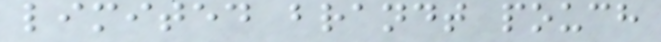limited brandt pouch
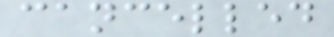cancelled
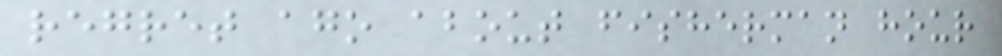regret ago about fisherman hour
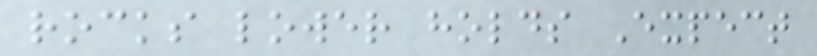rocks lower holds Expect
